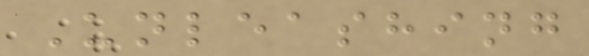Unleashing
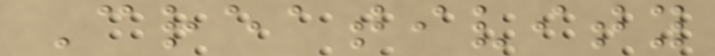Creativity
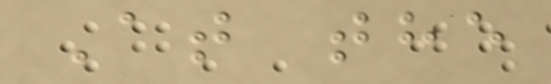At the
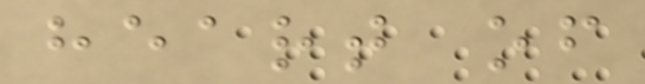heart of
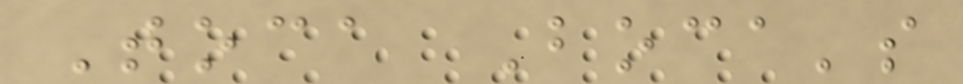Toca Boca's
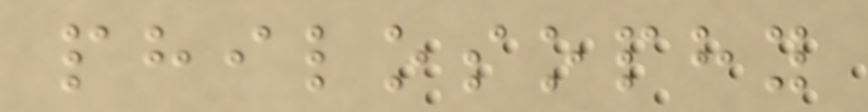philosophy
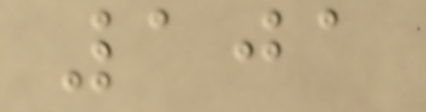101
